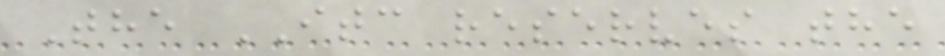The ITC reserves the
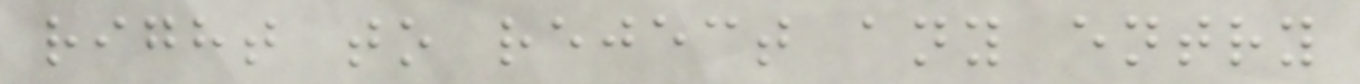right to reject any entry
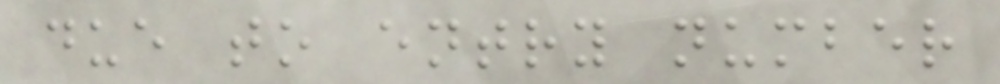due to entry number
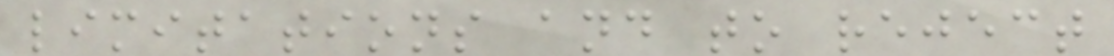limitations and to reject
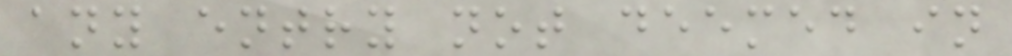any entry not deemed in
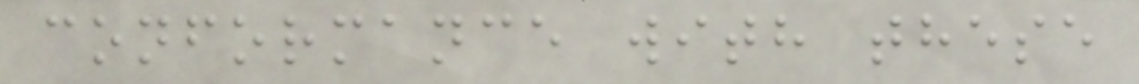conformance with these
